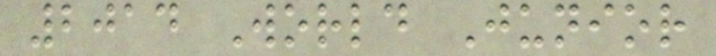2014 World Junior
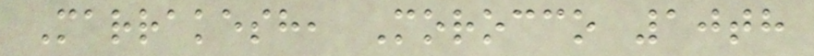Marrakesh, Morocco 10th
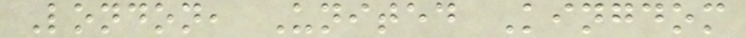London, United Kingdom
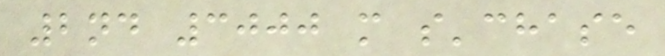2nd 3000 m s'chase
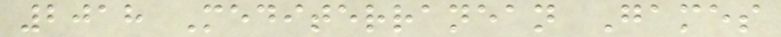2018 Mediterranean Games
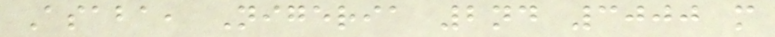Asaba, Nigeria 2nd 3000 m
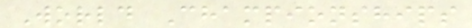World Championships
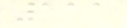111
